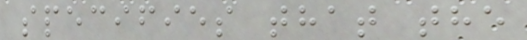specifies that the
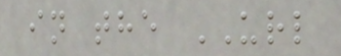in the URL
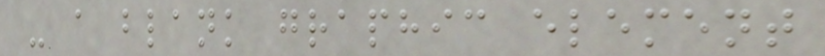- a blank graphic element
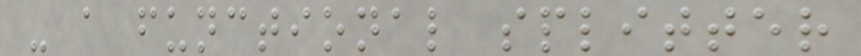- a functional splitter
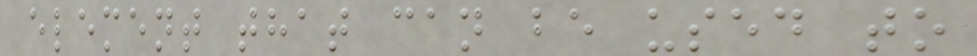element that can be used to
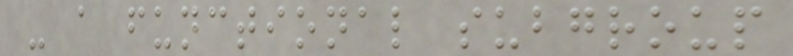- a functional subgroup
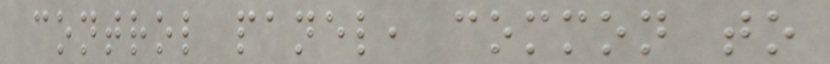control panel, common to
